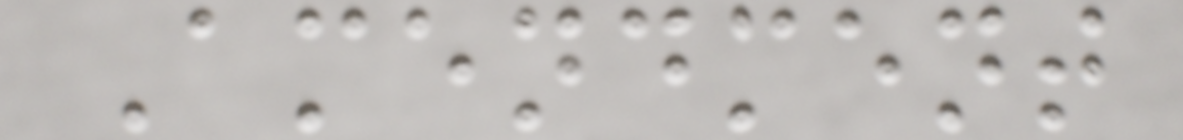Amendment
